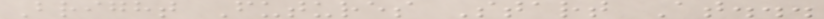Bright Futures Start At...
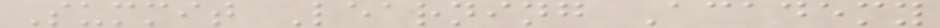Summit Learning Academy
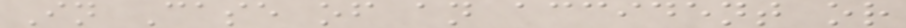In Case of an accident or
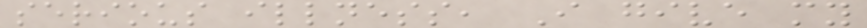serious illness, I give my
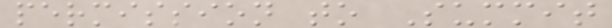permission to Summit
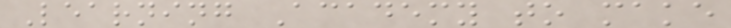Learning Academy to make
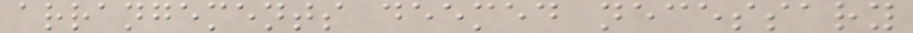arrangements deemed necessary
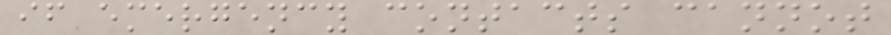if emergency contacts cannot
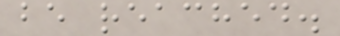be reached.
